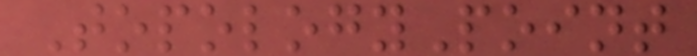TopologyPoint
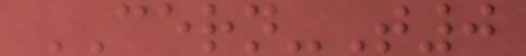CERN-T0
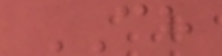CH
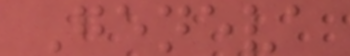Geneva
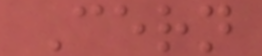Cern
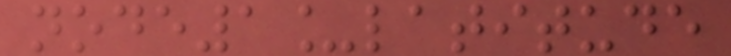node1_latitude
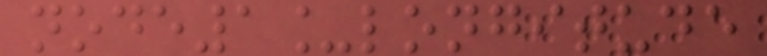node1_longitude
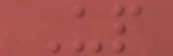Up
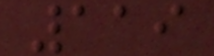119
